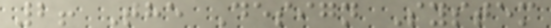2! The Design System
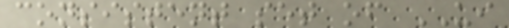consistent set of UI
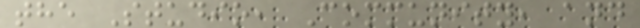the Studio, Community, and
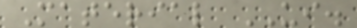Material UI.
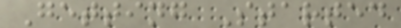Getting Started
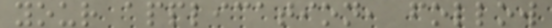your application, follow
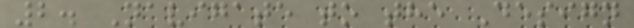2. Navigate to the Design
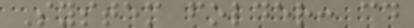System folder: cd
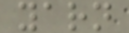yarn
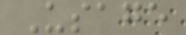Usage
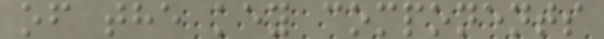of the key components
